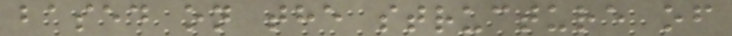based on the structure of
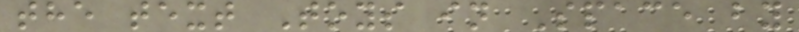the text Toys in Space by
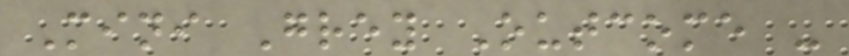Mini Grey Outcome -
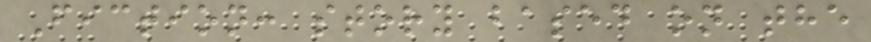Fiction: story based on the
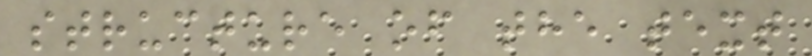structure of the text
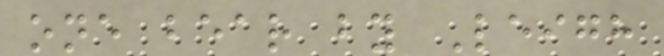one bear by Leigh
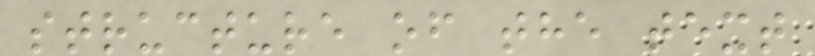structure of the text
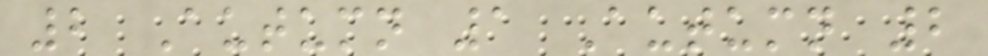2 Autumn 1 Autumn 2
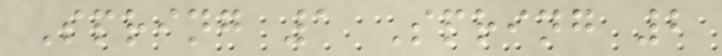Spring 1 Spring 2
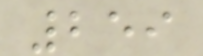259
